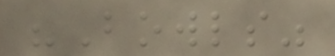"Bowls"
